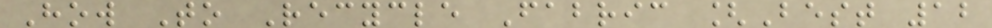How To Recycle Fabric [Best 12
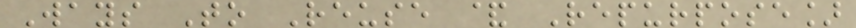Ways To Reuse & Repurpose]
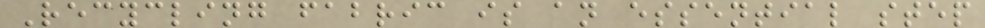Recycling fabric is an essential step
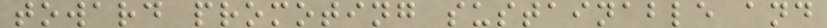toward promoting sustainable and
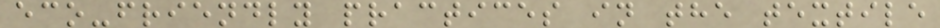eco-friendly practices in the textile
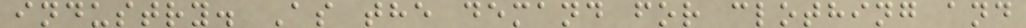industry. As the demand for clothing and
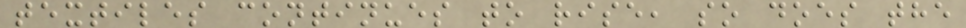textiles continues to rise, so does the
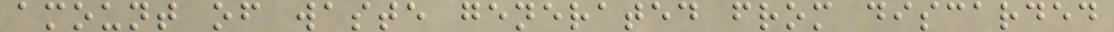amount of waste generated from discarded
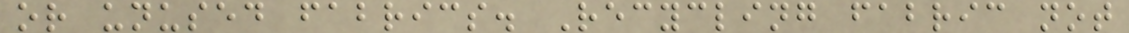or unused fabrics. Recycling fabric not
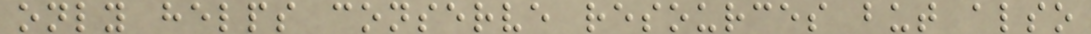only helps conserve resources but also
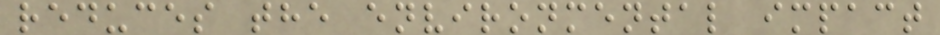reduces the environmental impact
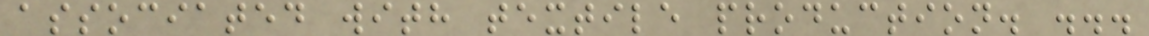associated with textile production. ...
